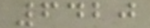6420
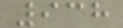938
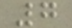7
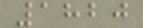1820
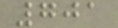701
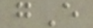gE
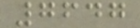7647
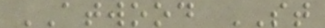ATWOOD ST
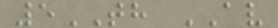5TH AV
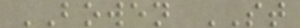BOWEN ST
